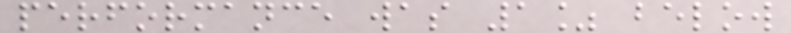performance was 1% below
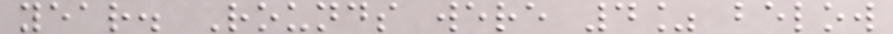year. Rounds were 4% below
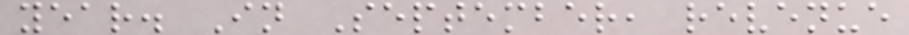year. In September, revenue
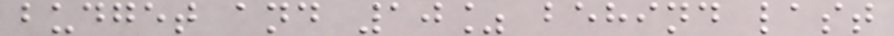budget and 10% behind last
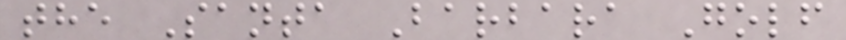the Santa Barbara Golf
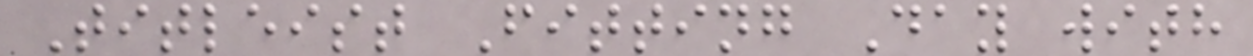Titleist Fitting Day with
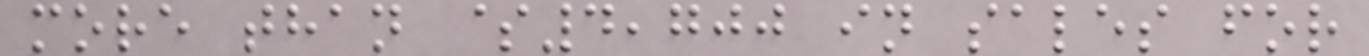more than $4,700 in sales for
